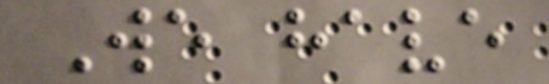We have
